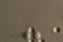-
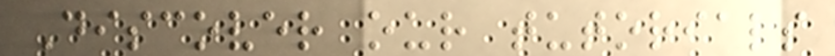Discover our tutorials
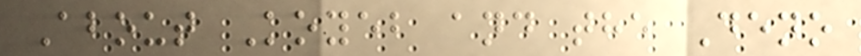About Koyeb and the Deno
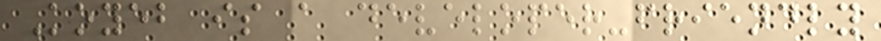Koyeb is a developer-friendly
